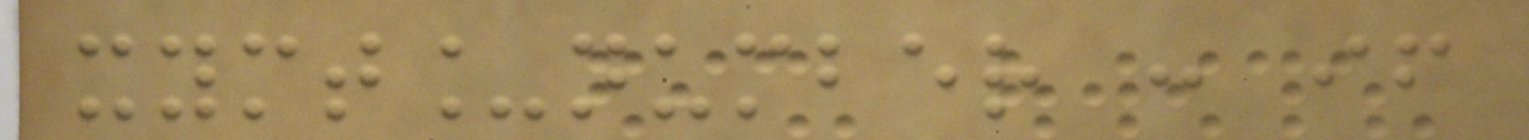xymt_number : if
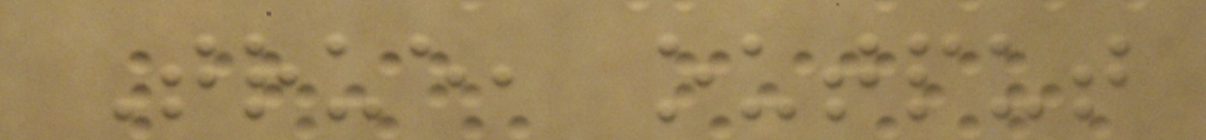True, output
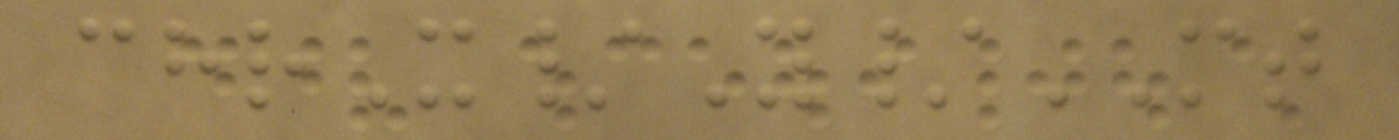chrX/Y/MT
